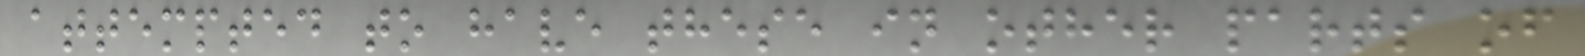attempted to have these in other parts of
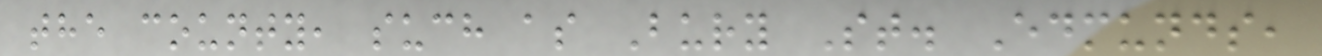the county, such as Bury St. Edmunds,
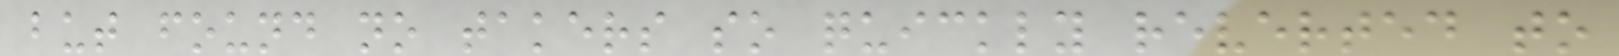but found no takers so quickly reverted to
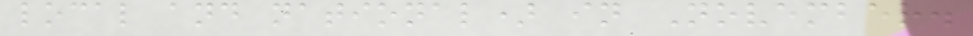local and national) in November.
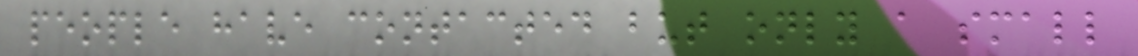people have contacted but only a small
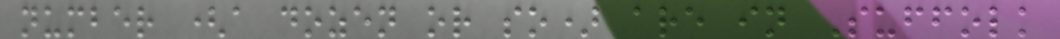number (a dozen or so) are in Suffolk
